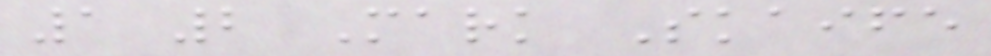1 2 Mark Skaife
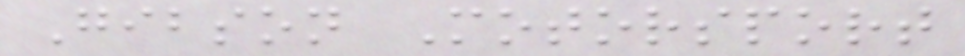Gibson Motorsport
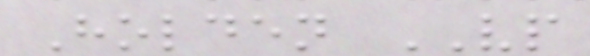Holden VP
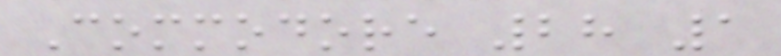Commodore 28 1
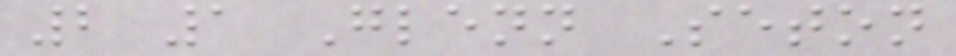2 1 Glenn Seton
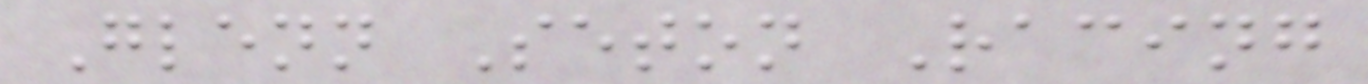Glenn Seton Racing
